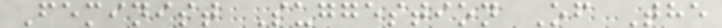Feminist Suggestion Of The
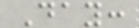Day:
